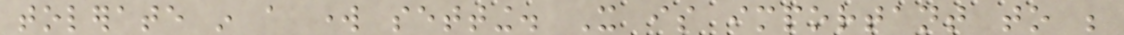tolerate in a work setting. It is important to be
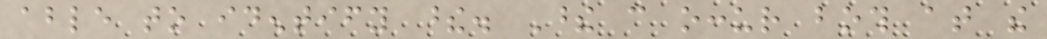able to identify these. These can occur both at the
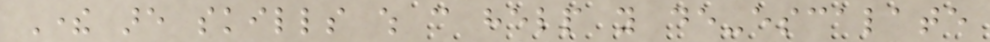There are skills which can help you de-escalate
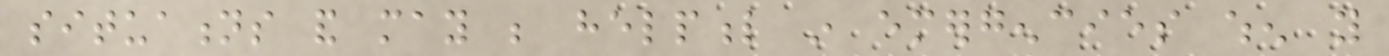situations and may be helpful in emergencies when you
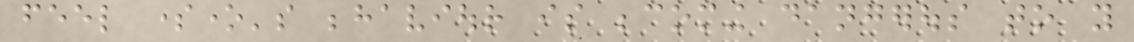feel someone's behaviour is becoming dangerous to you
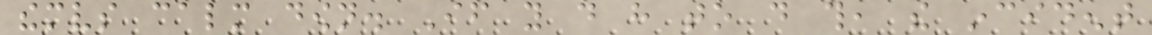themselves calm down. If you do have to do this, the incident
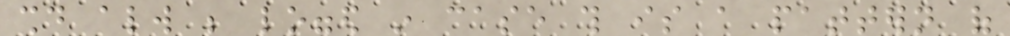should always be logged in case this is a pattern of
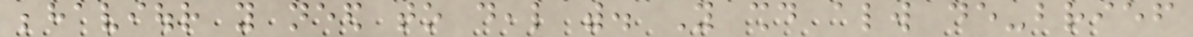behaviour you need to deal with. You should always de-brief
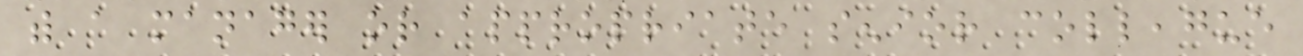with a manager or appropriate senior colleague
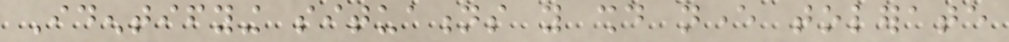Identifying situations you should never tolerate
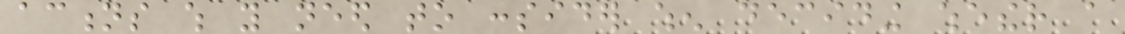actions which you need to consider when deciding whether a
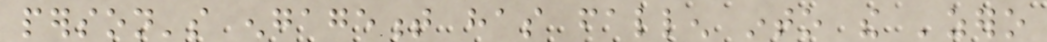person's engagement has fallen into the 'zero
